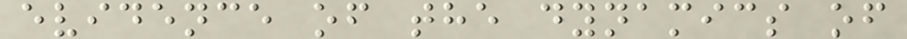evidence of the dynamics of
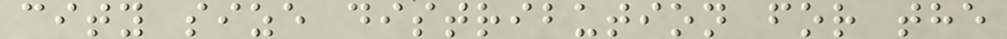city size distribution for the
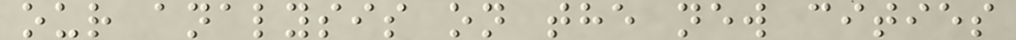our analysis on the new cities
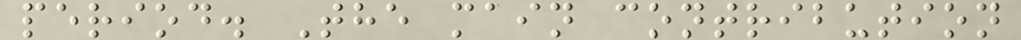period. The main contribution
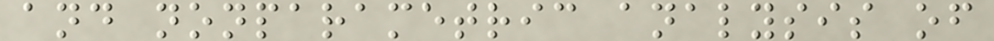and nonparametric analysis of
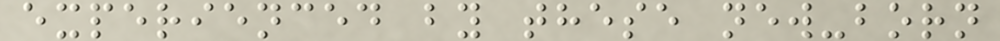experienced by these new-born
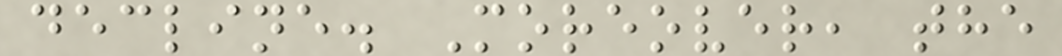decline. Moreover, the
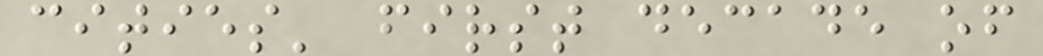cities' first decade of
